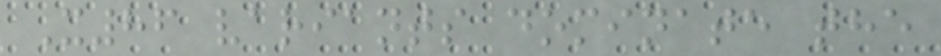X86 variants dominate the
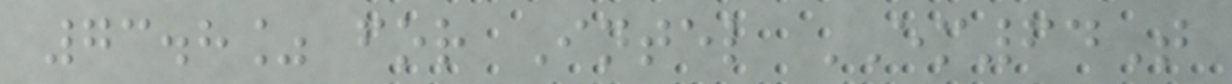73.8% for Intel EM64T
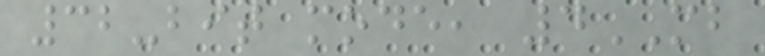32-bit mode, 4MB
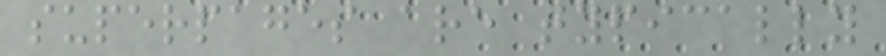superpages are typically
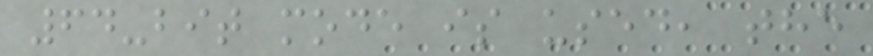64-bit mode is used, the
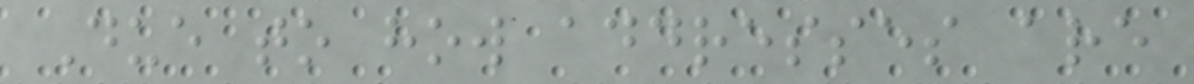Due to how addresses are
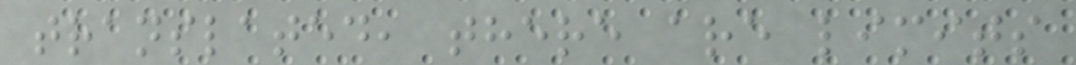translated, there are limits
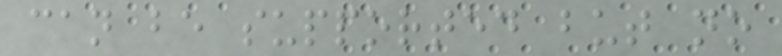can be supported but no
